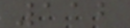112
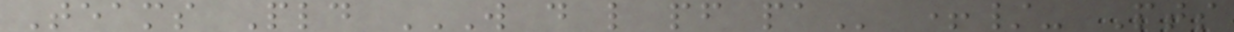Teams Pld W D L PF PA +/- Pts
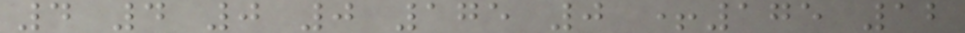4 4 0 0 175 0 +175 12
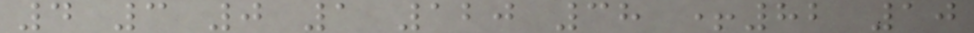4 3 0 1 120 38 +82 10
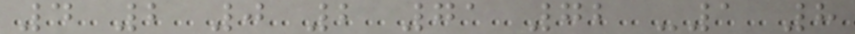4 2 0 2 71 72 -1 8
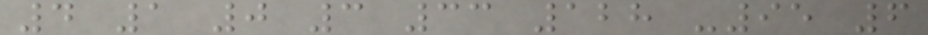4 1 0 3 33 128 -95 6
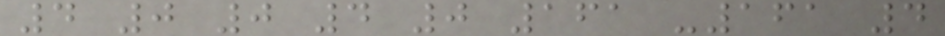4 0 0 4 0 161 -161 4
